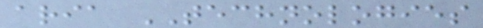aria TECHNOLOGIES
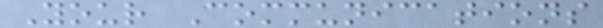Your Communications
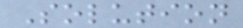Solution
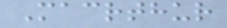Macrthur
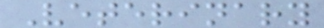Veterinary
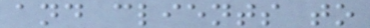and clients to
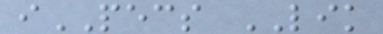iPECS LIK
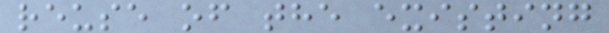reuse of the existing
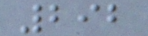292
